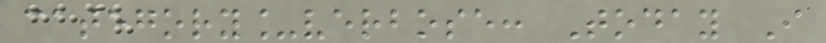category_verbose: Today I
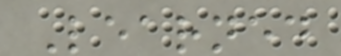Learned
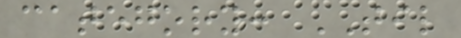category: TIL
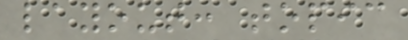layout: topic
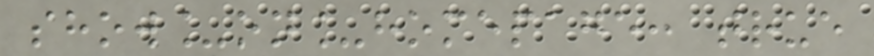show_on_homepage: true
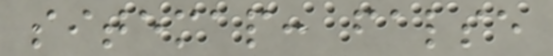sitemap: false
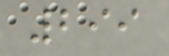299
